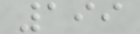199
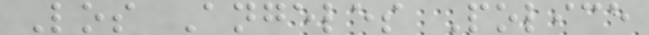Los Angeles Police
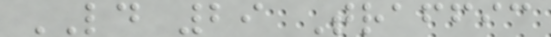LD 29 Traffic
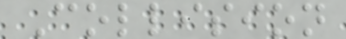Collision
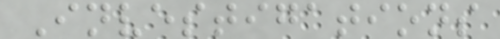Investigations
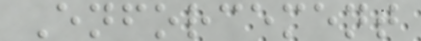Enforcement
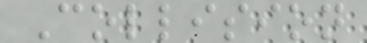Collision
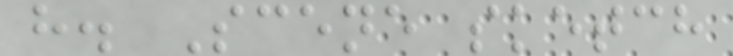h. Scene sketch
